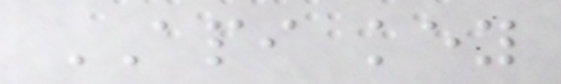API key
